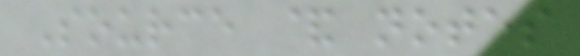Source & notes
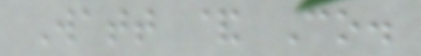Watt & Co.
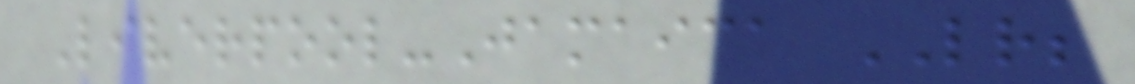Liverpool-Jamaica LR;
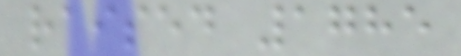raised 1785
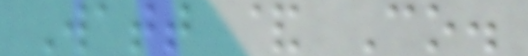Watt & Co.
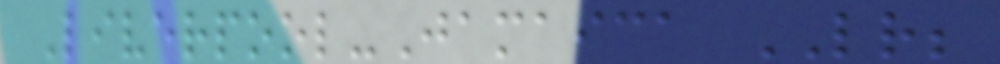Liverpool-Jamaica LR;
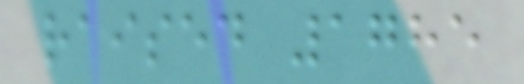raised 1785
